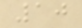10
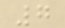7
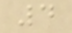4
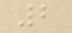2
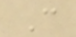C
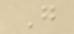G
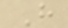H
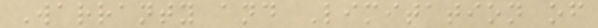Warranty and Limitation of
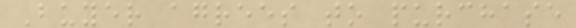Buyer agrees to purchase
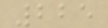225
